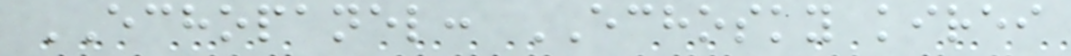ECHOPANEL: ECHOSKY kirei
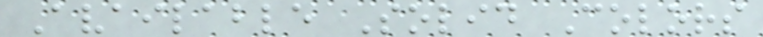Available Solid Colors
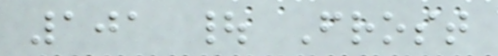101 | Frost
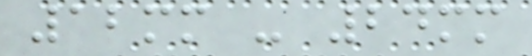12mm - 24mm
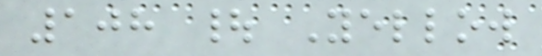108 | Yellow
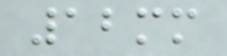12mm
